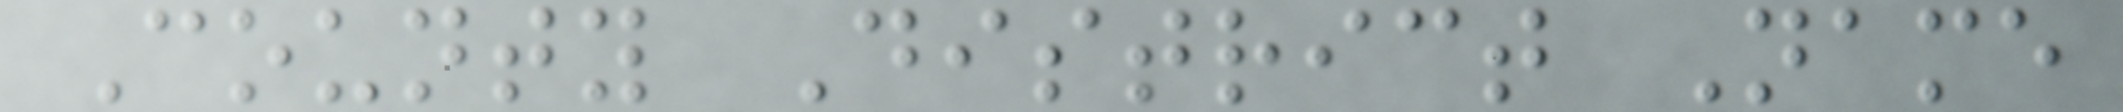County District Name
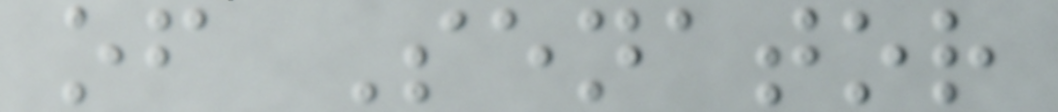of Senator
